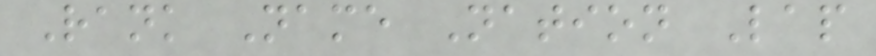Rank Name Nation Lap
